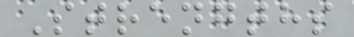Strengths
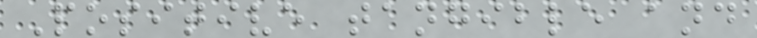Positive tangible and
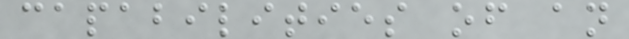capabilities of an
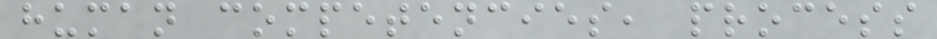human competencies, process
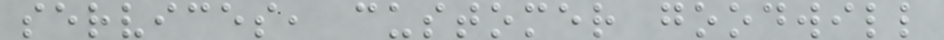services, customer goodwill
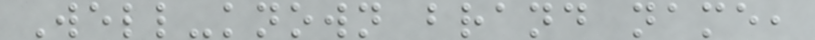Well-known brand name,
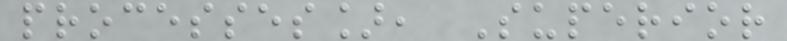processes], Superior
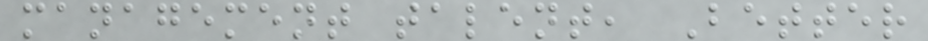management talent, Better
